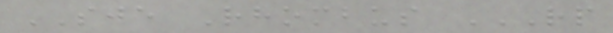SJE Rhombus RP
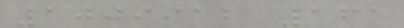1009912 161
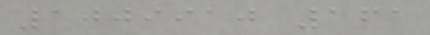1009910 161
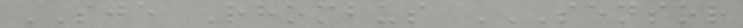SJE Rhombus SENSOR
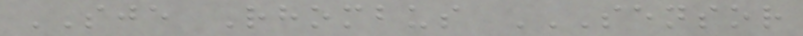SJE Rhombus SENSOR
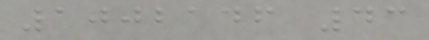1002146 43
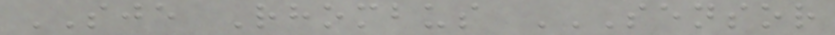SJE Rhombus SENSOR
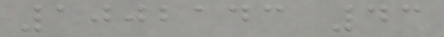1002143 43
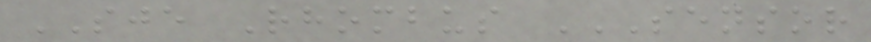SJE Rhombus SENSOR
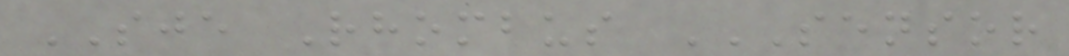SJE Rhombus SENSOR
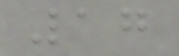17
